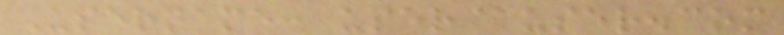Username: user@user.com
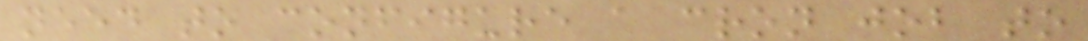need to configure a cron job to
